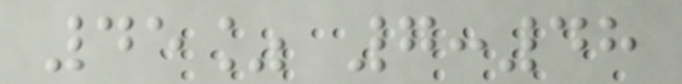45% 7:48
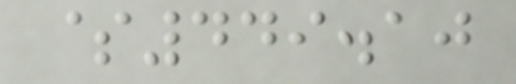$449.10
